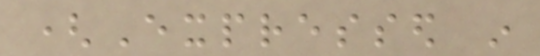(Expressed in
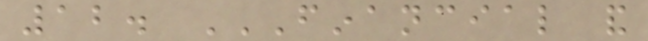12. FINANCIAL AND
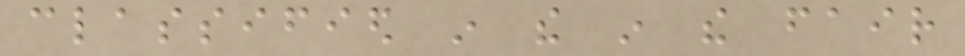classified in the in the fair
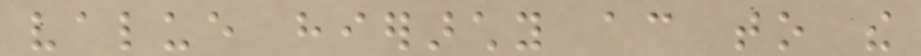value hierarchy according to the
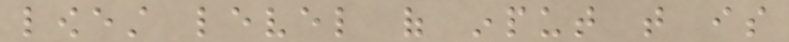lowest level of input that is
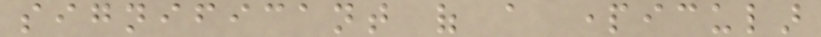significant of a particular
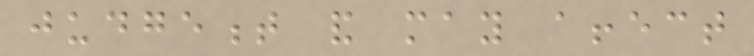judgement and may affect
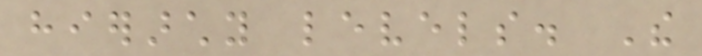hierarchy levels. The
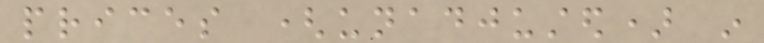prices (unadjusted) in
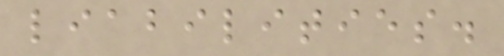liabilities.
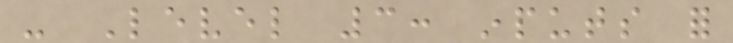- Level 3: inputs for
